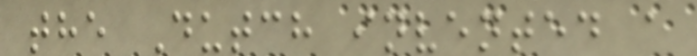the Dutch invented a
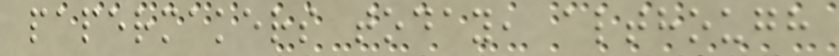papermakers today, although
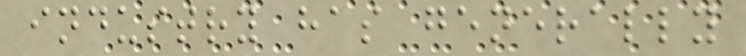industry has generally
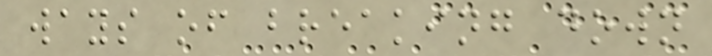ways of breaking down
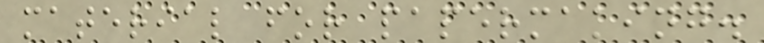material for papermaking.
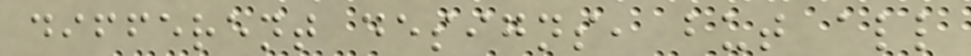different designs, but all
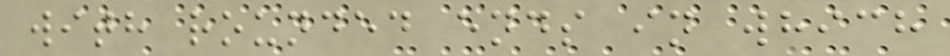with rounded ends in which
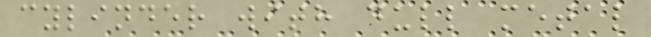cylinder with dull metal
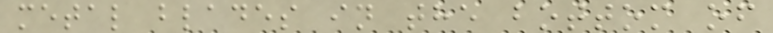metal blades in the bottom of
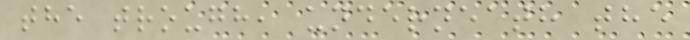the trough, underneath the
